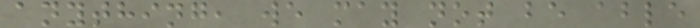anything, we may not be able
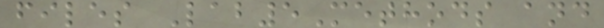files Lab5Methods and
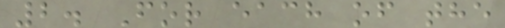2. For each of the
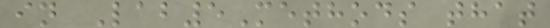in Lab5Methods that
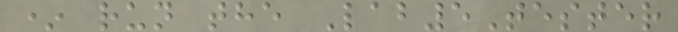* run the Lab5Tester
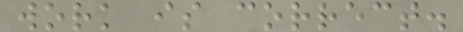work is correct.
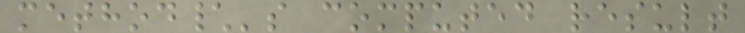method\'s computed result
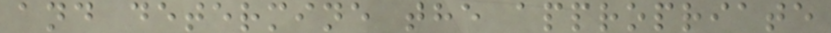and determine the appropriate
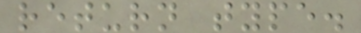return type.
